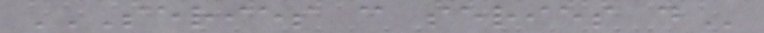SERIES C SERIES D
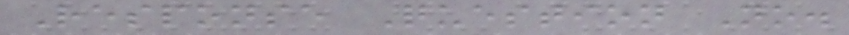Response Question No.
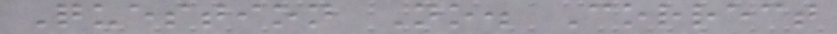Question No. Correct
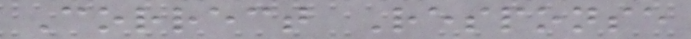Correct Response
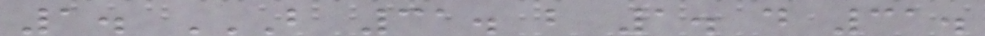1. B 31. B 1. D 31.
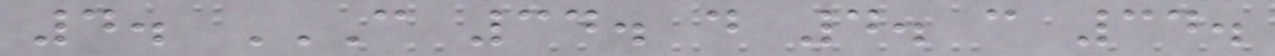4. C 34. D 4. C 34.
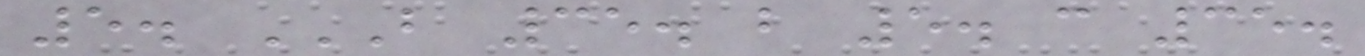5. B 35. B 5. C 35.
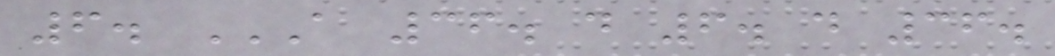6. A 36. D 6. D 36.
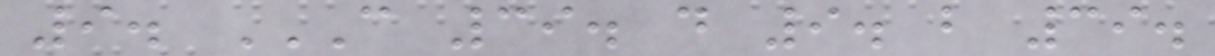9. C 39. D 9. B 39.
